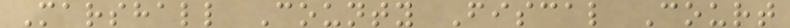Marshall County Fiscal Court
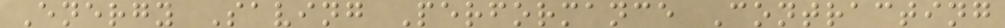Energy Saving Performance Contracting
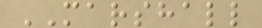MARSHALL
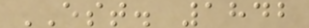EST. 1842
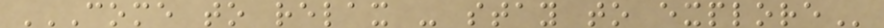COME TO RELAX - STAY TO EXPLORE
